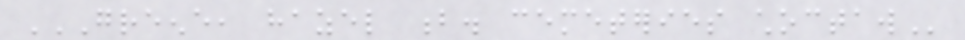GREENE, HAZEL B. CEMETERIES CHOCTAW
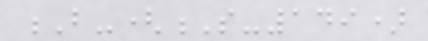B-(S-149)
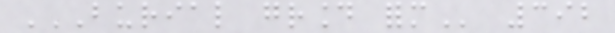BURIAL GROUND FORM 392
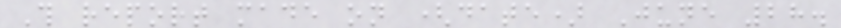This report made on (date) June 28.
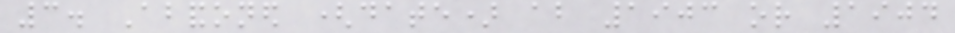3. Abandoned (date) about 1903 or 1904
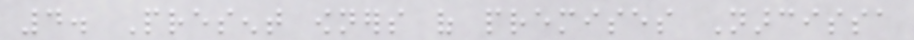4. Present owners of premises Narcissa
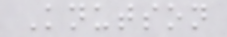Knutson
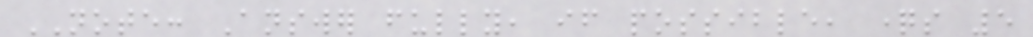NOTE: Answer fully, if possible, questions 5
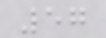57
